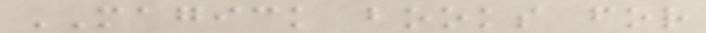MAGICK books for
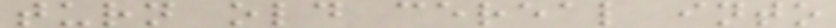turn old cereal into
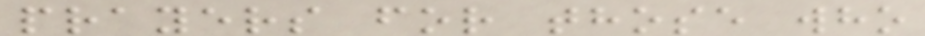prayers for those who
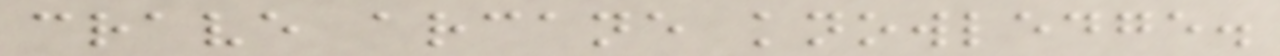crave arcane knowledge.
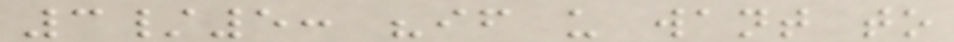3/5: "if u want to
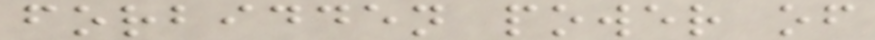forbidden power of
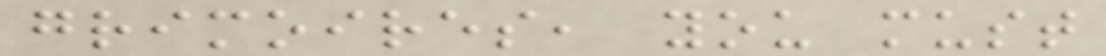grimoires, you must
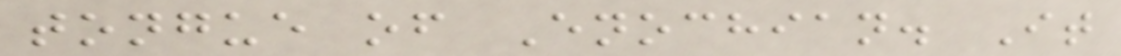tongue of Enochian. It
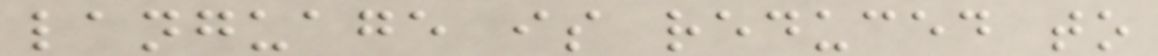language is reduced to
